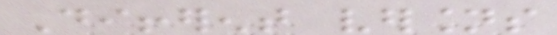Different versions
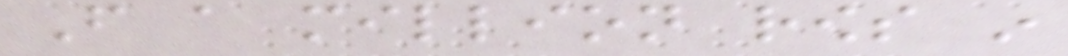From a million rows in
